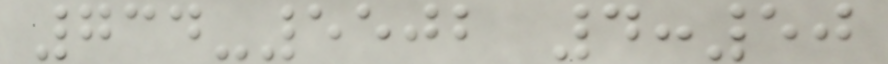734-5502 4:50
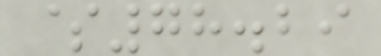$78.29
